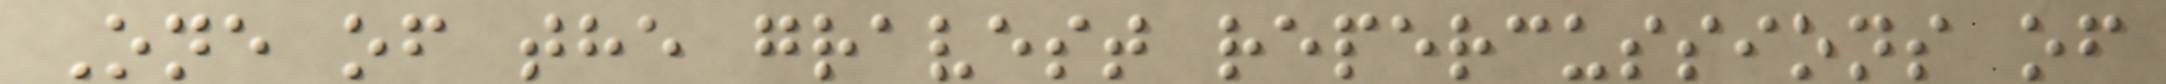One of the gravest repercussions of
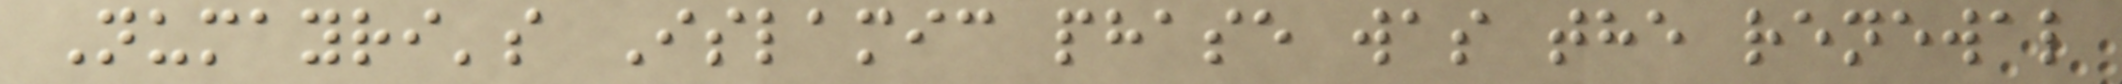Numayri's Islamic phase was the renewal
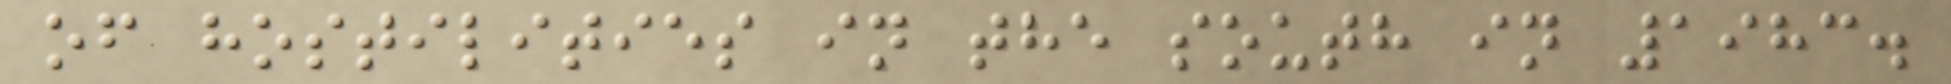of hostilities in the south in 1983.
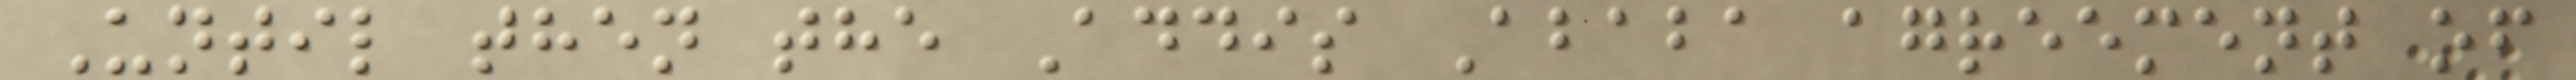Until then the Addis Ababa agreement of
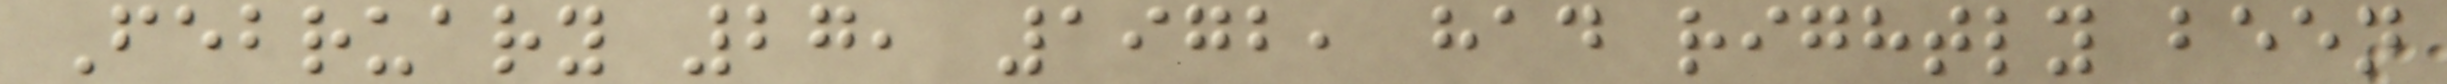February 27, 1972, had rightly been
